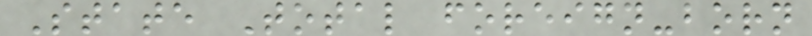State Total foreign-born
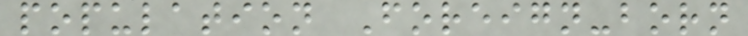population Foreign-born
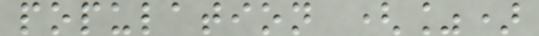population (%)
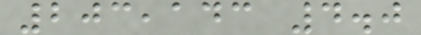203,143 4.0
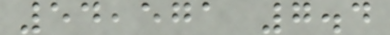54,571 7.4
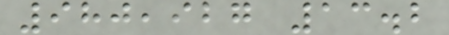980,927 13.2
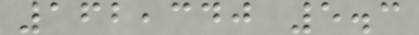162,340 5.3
